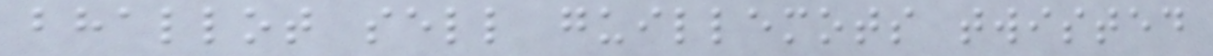bhallot sell guillemots twisted
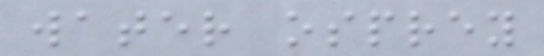water osprey
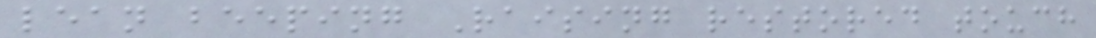lean beeping Raising restored touch
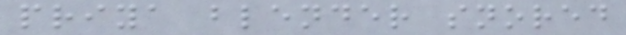priya blender snored
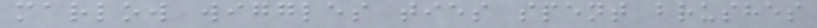marlow wiggles ties spent brushes
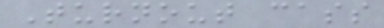Turnout cass
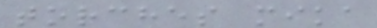torches mika
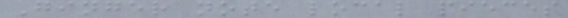Ginger note local pieces
